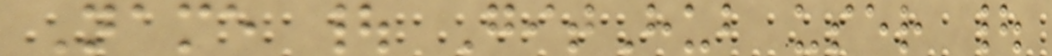Name | GitHub user |
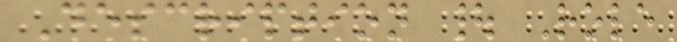Description | Role
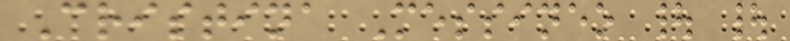Cristina Messineo | |
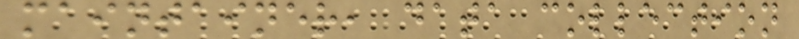maintainer, data collection
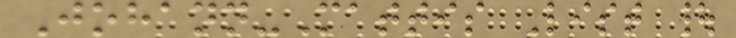Johann-Mattis List |
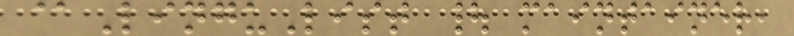@LinguList | maintainer,
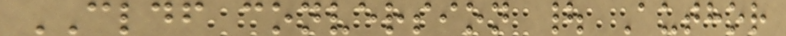CLDF conversion | Author
